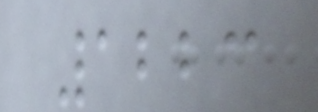1223
